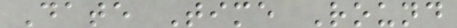Date Time Round
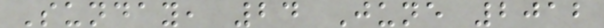Sunday, 24 June 2012
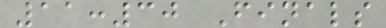11:30 Finals
